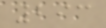293
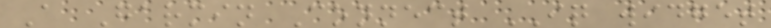A Garmin Connect IQ widget
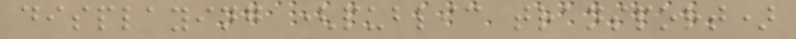displaying (public transport)
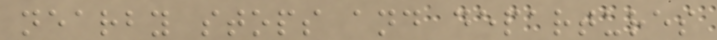nearby stops and departures
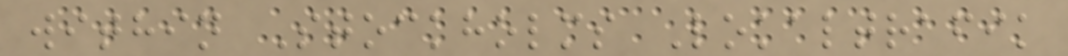within Stockholms Lokaltrafik
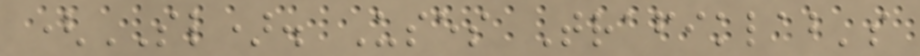(SL). Uses Trafiklab's
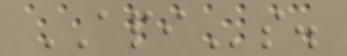APIs.
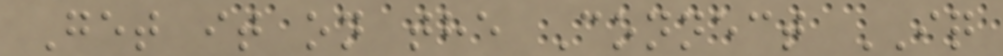Get it on the Connect IQ
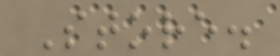Store.
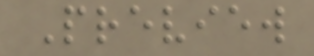Preview
